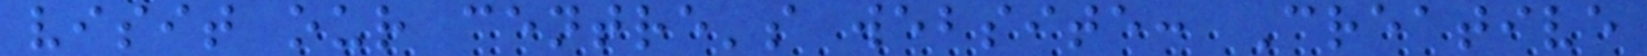visit our centre's website: Creative
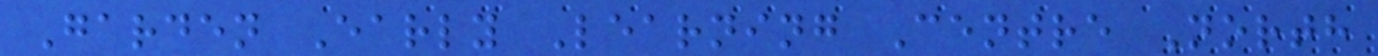Garden Early Learning Centre North
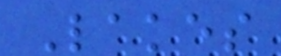Lakes
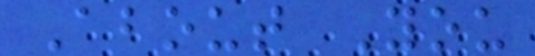About You
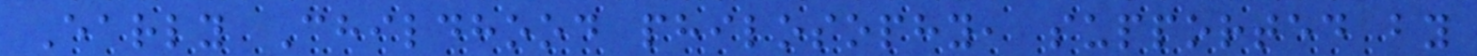Early Childhood philosophy, supported by
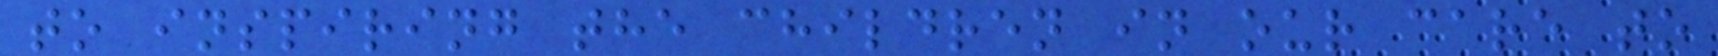to inspiring the children in our care to
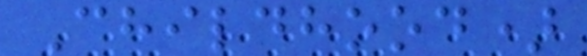Childhood)
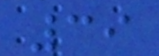39
